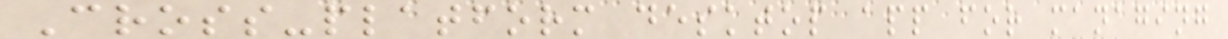Cross-platform desktop app for managing
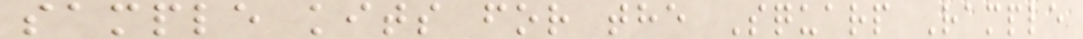sample kits for the Squarp Rample
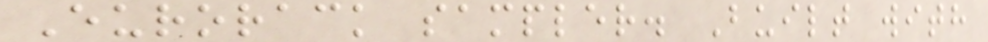Eurorack sampler. Built with
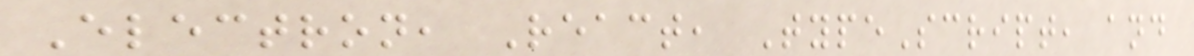Electron, React, TypeScript, and
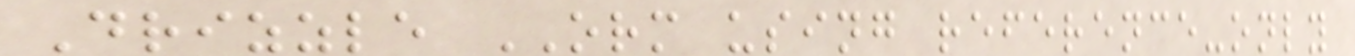Drizzle ORM using reference-only
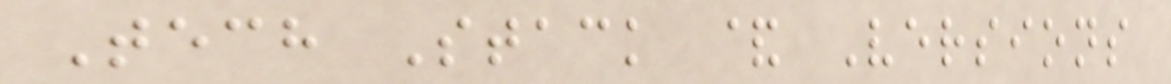Tech Stack & Versions
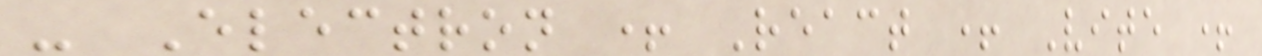- Electron + React + Vite +
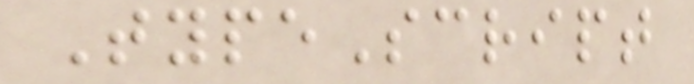TypeScript
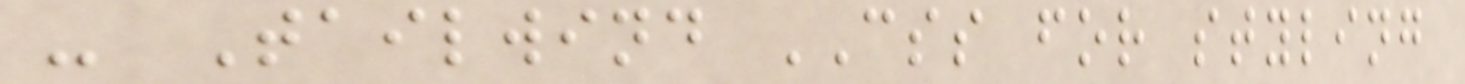- Tailwind CSS for styling
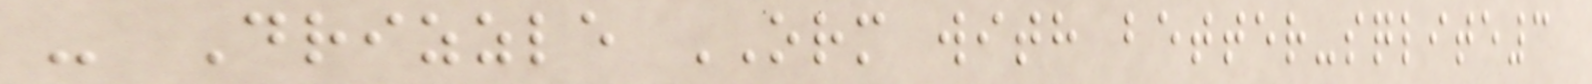- Drizzle ORM with better-sqlite3
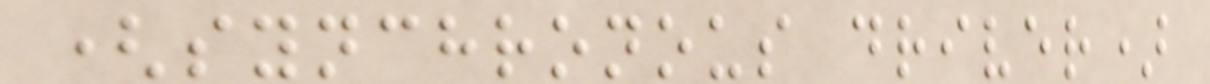(synchronous driver)
